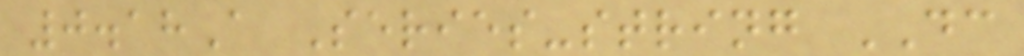0.18A Series-string DC
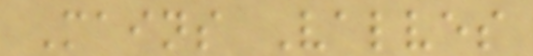Mains Valves
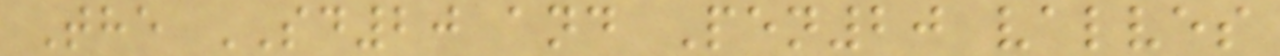The SD20 and Pen20 valves
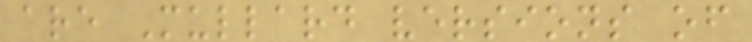are Mullard versions of
